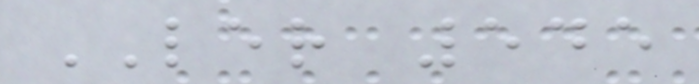LER 545
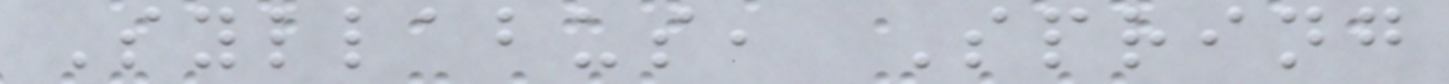Syllabus, Spring
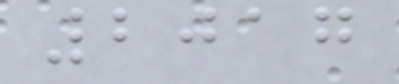2017
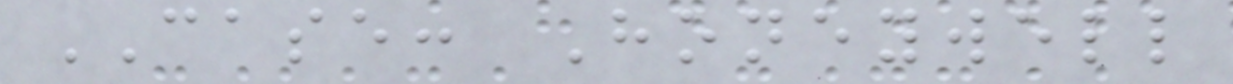CASE: Honeywell
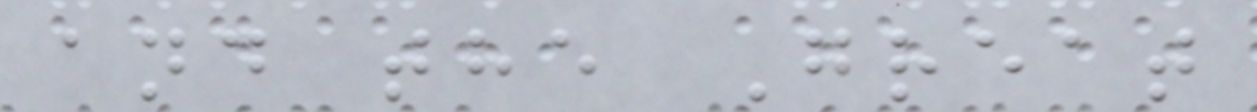and the Great
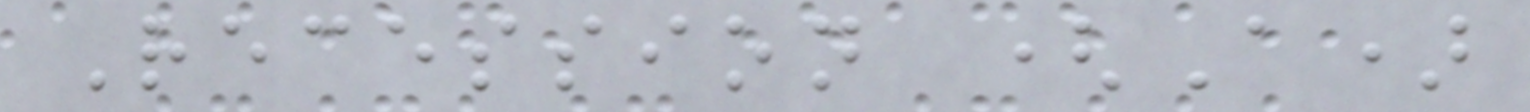Recession (A)
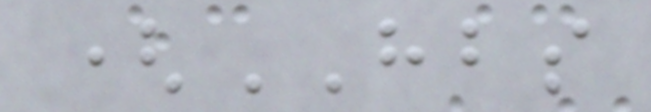(HBS
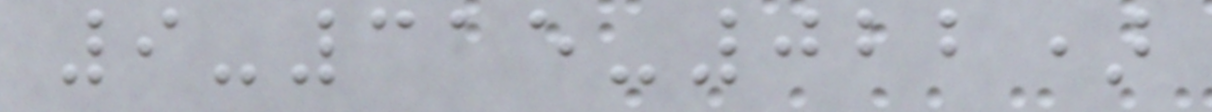9-315-022)
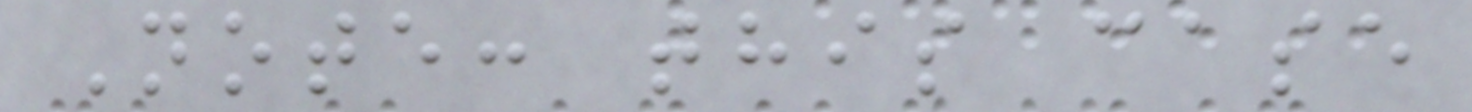Note: this case
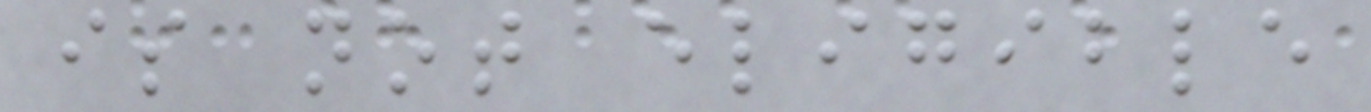is not eligible
